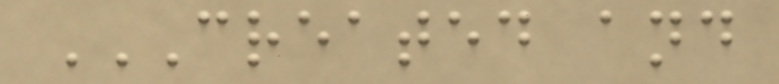CREATED AND
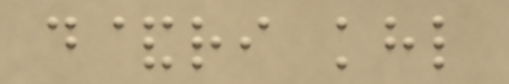d&ri khl
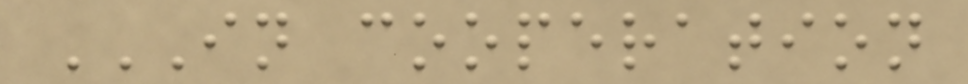IN COOPERATION
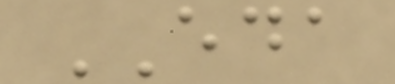EDA
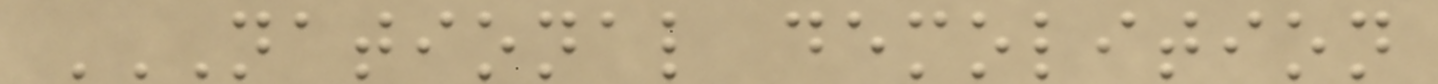NATIONAL DEMOLITION
